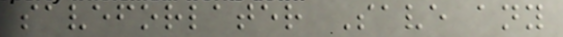saveforlater Save any
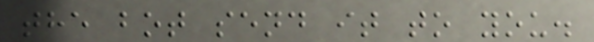the bot send it to you.
